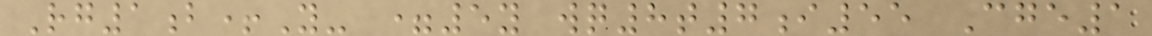Rg1b+Y- =5y wq8t7i55 Cge1
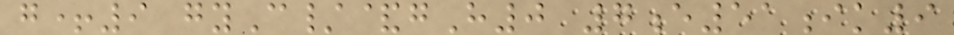g+9 gyC/&gH0 7e51ik9
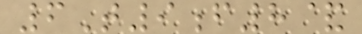6T9f8&
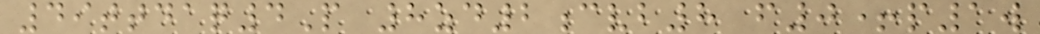49ttdaq4P 8zd2cvb8 f0+p1w
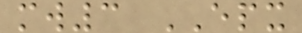mw3 EPX
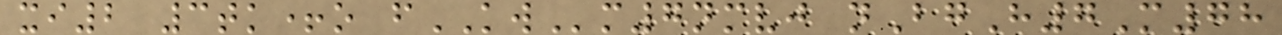xi2 3tk+o fKWm7nmvj nBgH7M78
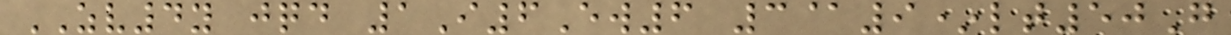ZV4y jqd 1I6Ew6 3@9*lt50G
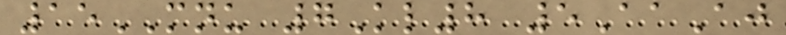15MNU 7Kl8 5AaAj
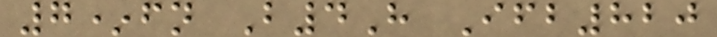7*fn B4H Ifb820
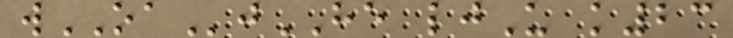wOAjHE ljU k23
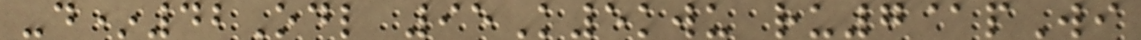-d*42Odl 95K5kwu ru7@pWi
